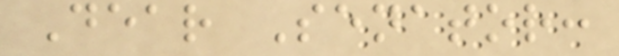Dear Senator:
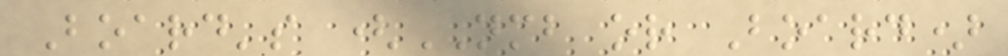Board's (NMB or Board)
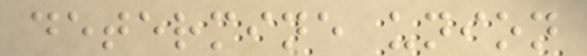determine union
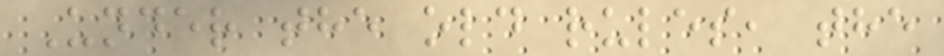Under the old rules, the
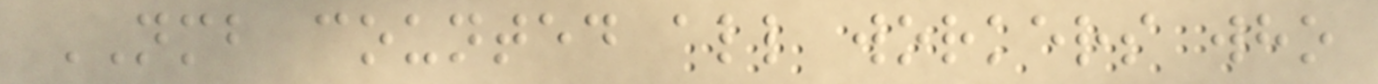NMB counted all workers who
